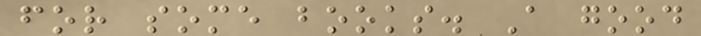for some books. A good
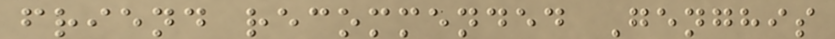friend recommended Genghis
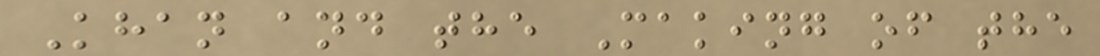Khan and the Making of the
